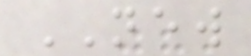NEW
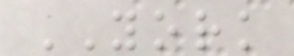YORK
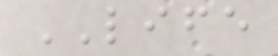LIFE
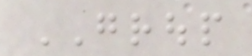GROUP
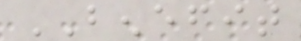BENEFIT
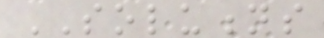SOLUTIONS
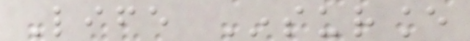Life Insurance
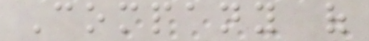Company of
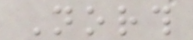North
